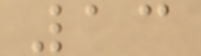13
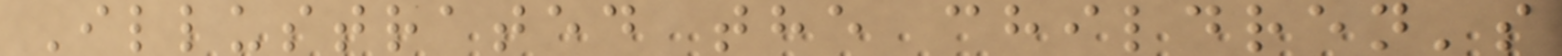Illustrated the children's
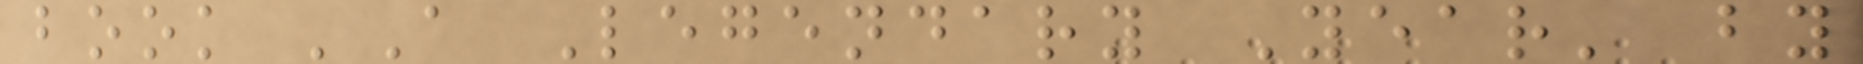book 'A Legendary Year' by
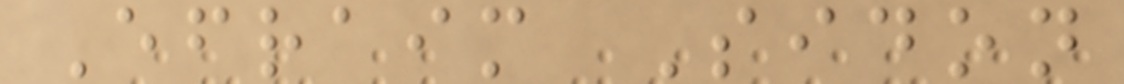Efraim Sidon
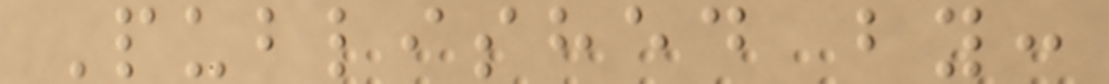Published by:
